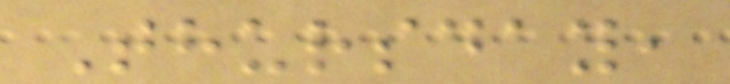Thursday,
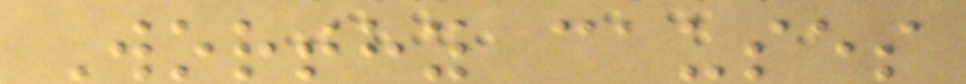Worthy causes
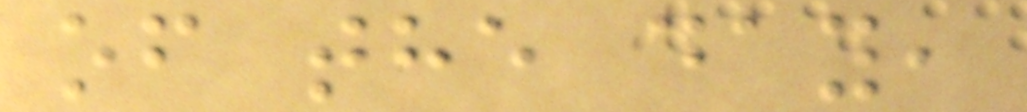of the day,
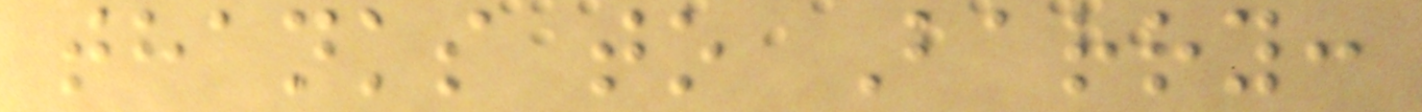thanks to Barry:
